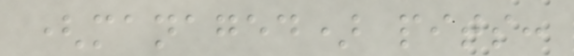(managed) pits:
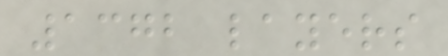1372 layers
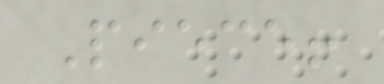Piece!
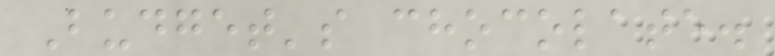Budget's chocolate.
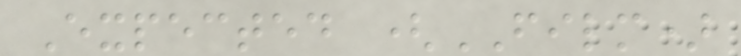Expected (FILM)
